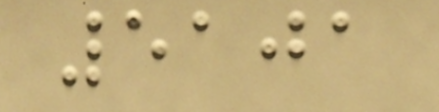5101
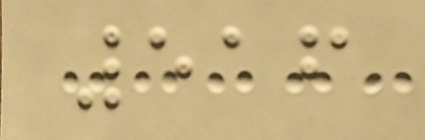516
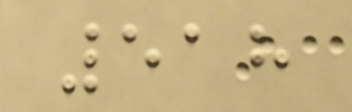518
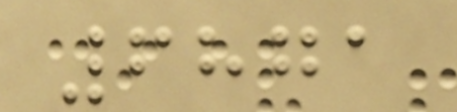6871
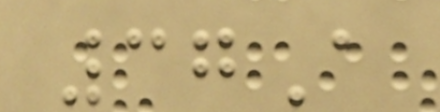37A
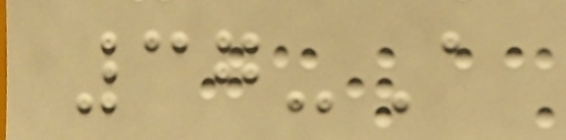37-A
